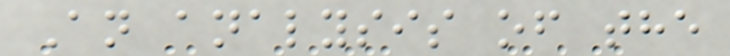An analysis of the
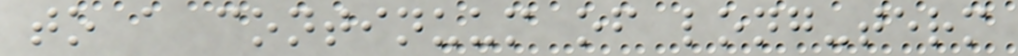to a continuum of long-term
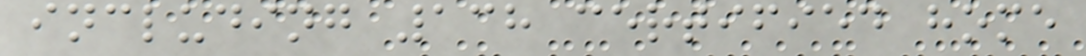including 138 certified home
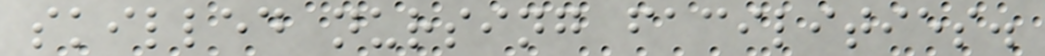skilled nursing facilities.
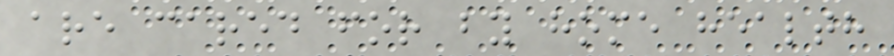are cared for by home health
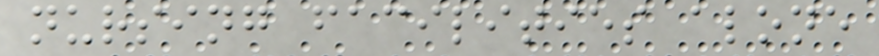nursing facilities alone
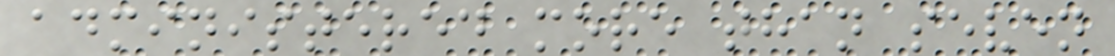administered more than seven
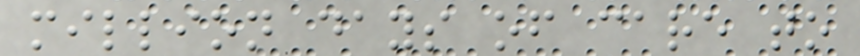million days of care to
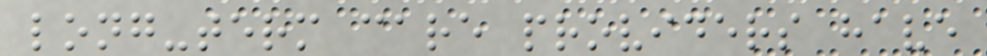long-term care providers have
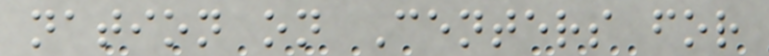nation on Centers for
